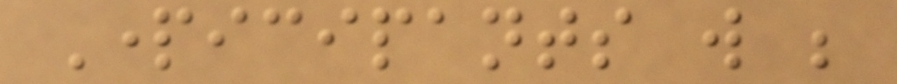Participants will be
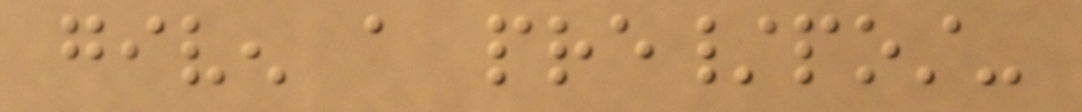given a pre/post-
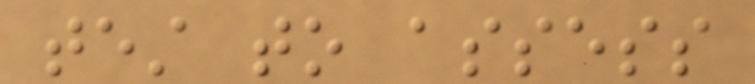test to assess
